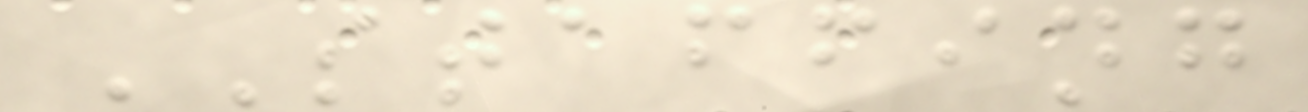STAFFING
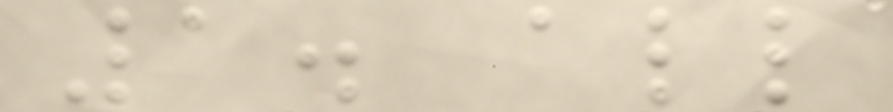1. all
